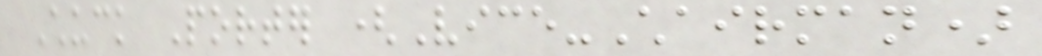Chuck Porter (Vice-Chairman)
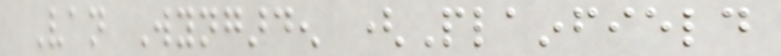Van Wyngarden (Plainfield
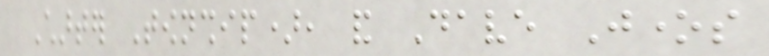Charter Township), and Dave Jones
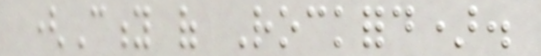(City of Rockford).
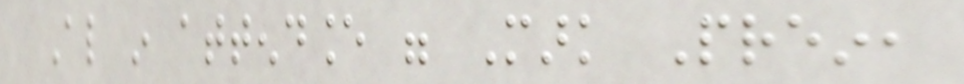Also in attendance were Mark Prein,
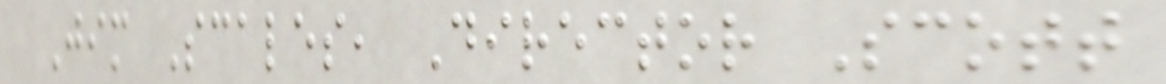Jim Scales, Director Scott
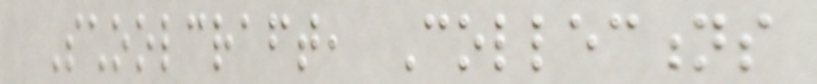Schoolcraft, Collections
